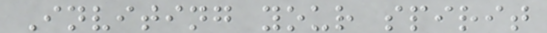Inviting your spirit
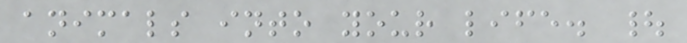animals into your life. |
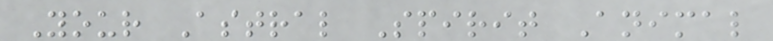Your Astral Spirit Animal
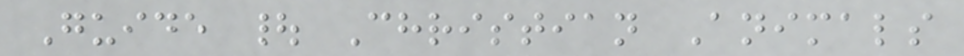Guide | Christian Animals
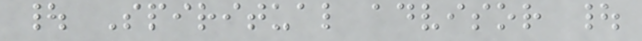| Spiritual advisor |
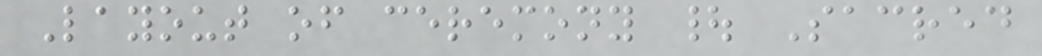Layout of ceremony | Sacred
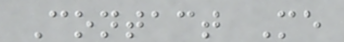Contact Me
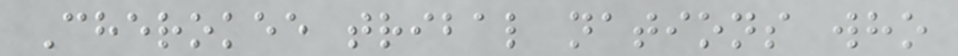Cherokee tribal nations who
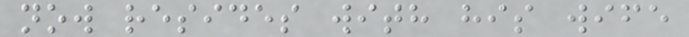now resides with his wife
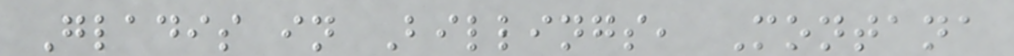Gladis in Billings, Montana
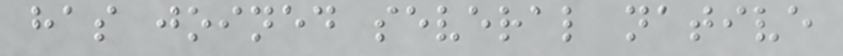has joined several native
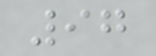97
